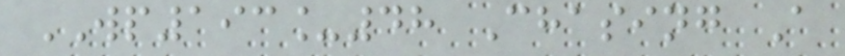WP193_48 Chasing A
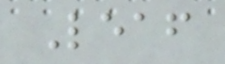Leaf
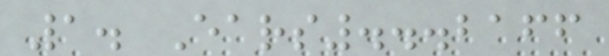1. Ears...2166
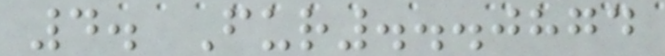4. Fur...0874
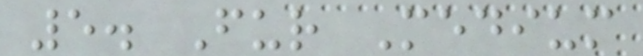5. Fur Medium
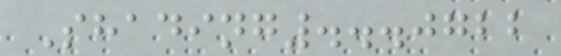Shading...0722
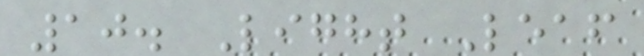10. Light Leaf
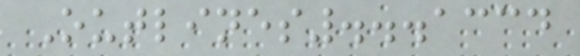Outlines...1334
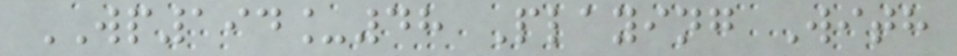WP194_48 Playing With
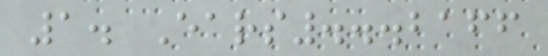1. Ears...2166
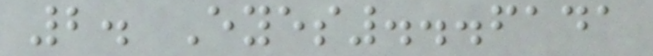2. Eyes...6141
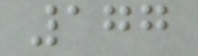177
